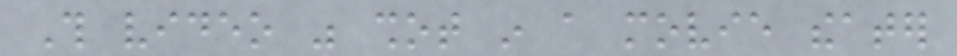This video was shot in a movie theater
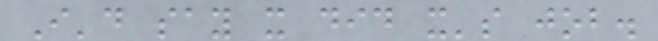I'd say it did it's job.
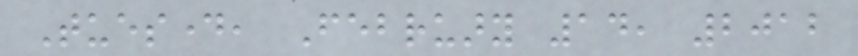Tuesday, February 14, 2012
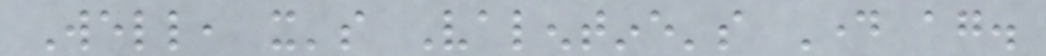Well, it's Valentine's Day again.
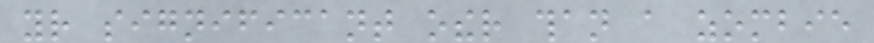your significant other than a zombie
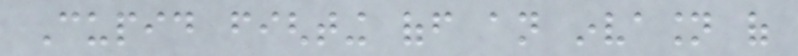Cupid fighting off an invasion of
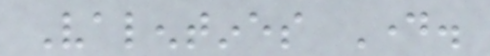Valentines Day.
